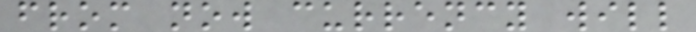from now currency will
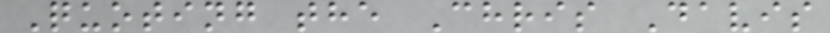Quoting the Chris Davis
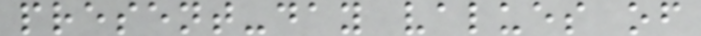present-day values of
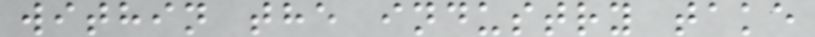within the industry take
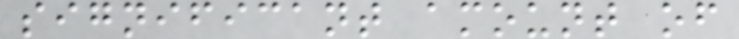significant amount of
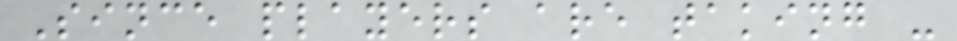Since players are taking -
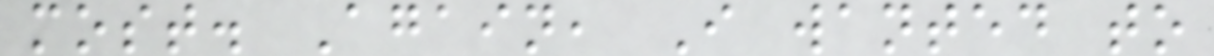most. Again, I wanted to
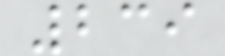239
